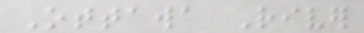Ottawa River
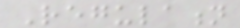Regulation
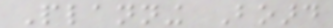Planning Board
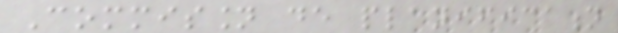Commission de planification
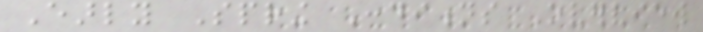Early Spring Conditions Overview
